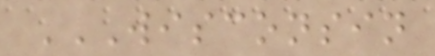WISCONSIN
